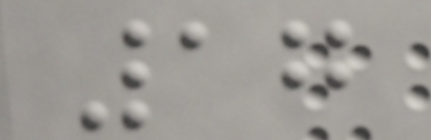17
